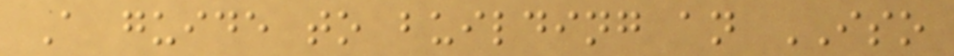A guide to building an ISO
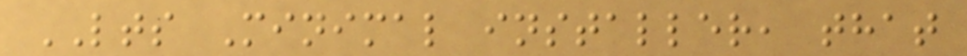LTS Minimal installer, that
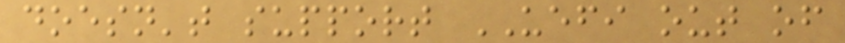doesn't support UEFI out of
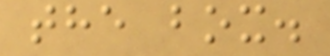the box.
